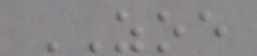ZOE
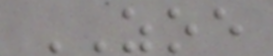ZOE
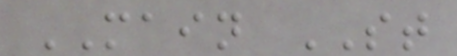MAIN ST
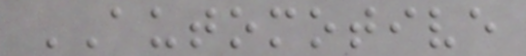AUTOMOTIVE
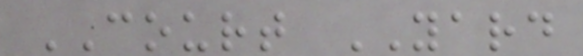COURT YARD
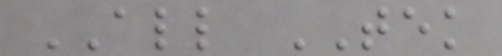ALL TEK
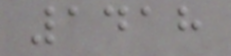1418
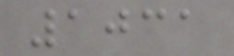1031
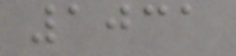1031
